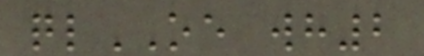qlOE wh2
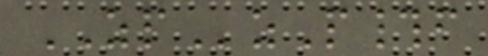ZPzP#f
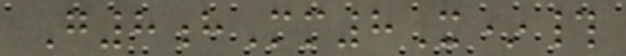G8hMm8X*#
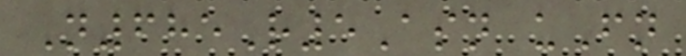N685R5Asn uFn
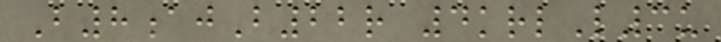B8ajB22r 4krlL3u
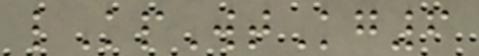lKpWtKg6
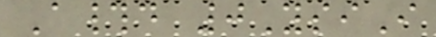A#d 0YsiI
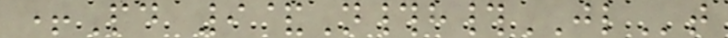+Pd 9&N#h#JLt
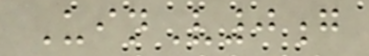UinV0g
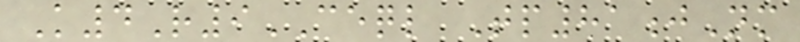K4R9CEQL Tp81jNm
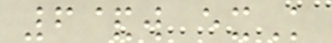6&w exK
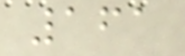161
